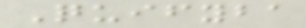Quifyba
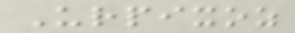Urpixoz
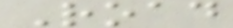Road
